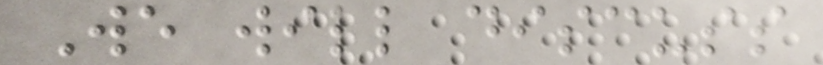We will discuss
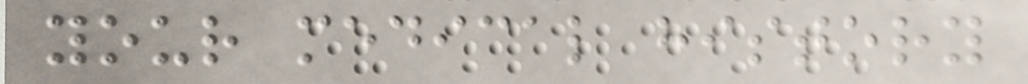your medical history
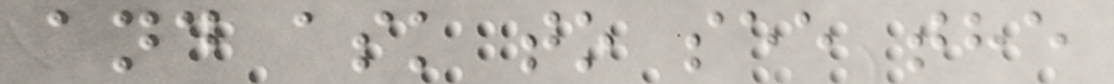and ask to see the
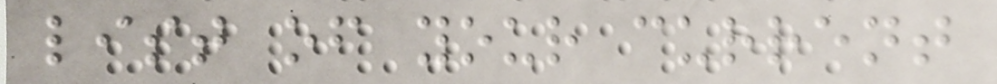list of your current
